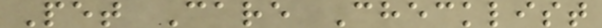Pet Care Checklist
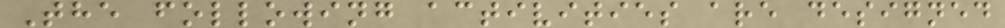The following activities are designed
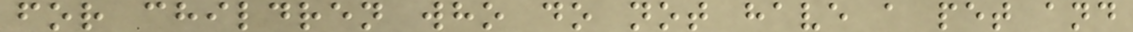for children who do not have a pet and
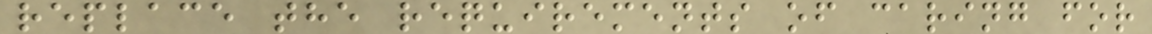replace the requirements of caring for
